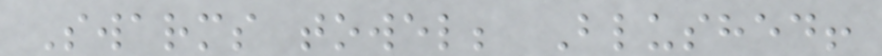Swarms towel; Blushed!
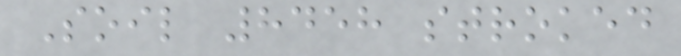Soil 8458 stroked
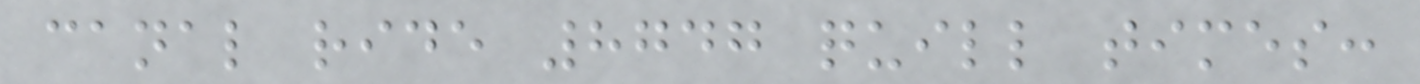canal ride 8747 quill times:
